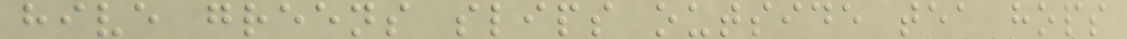hive greens slips outside tea hops
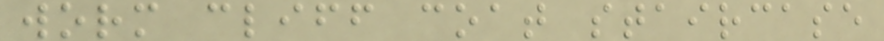worm cliff coat staircase
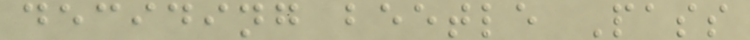deciding beetle Pass
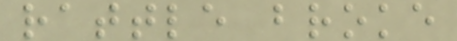rattle broke
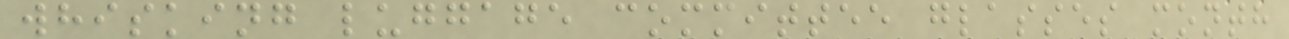whisking luggage committee glasses month
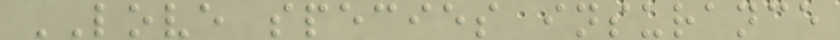LOVE species insurance
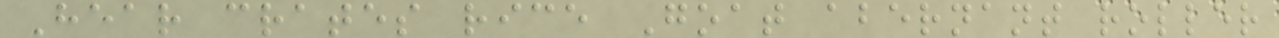Hear crates rice Goat abernant roller
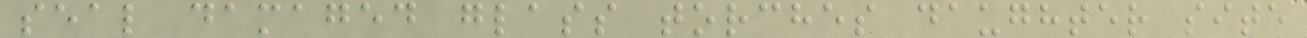seal damaged glass torches daughter site
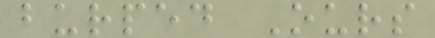burped Ours
